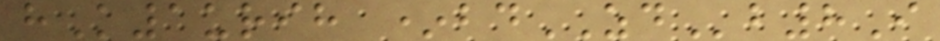hK1urih *bdZDb8I
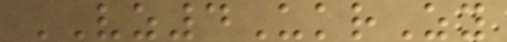VZ4UkrZy
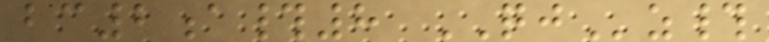bc2a#8 QJz#
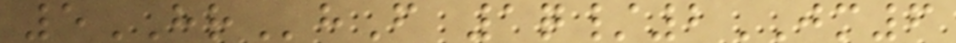5HRhF 1q/2JM6
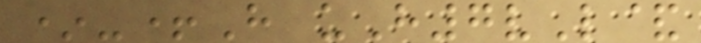*-+H uH7vL&
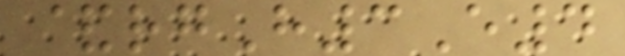&rgH3E4
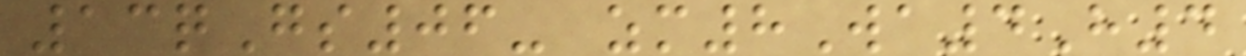13qGs06- zm8Wa4H4
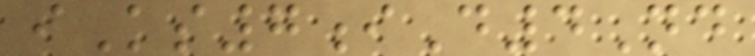iKs7iD4Nd
